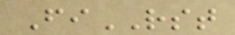FiRST
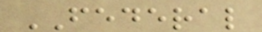FEDERAL
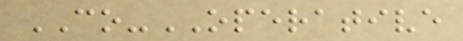CO-OPERATIVE
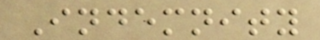Indemnity
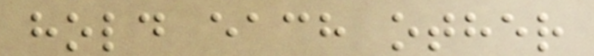hold each other
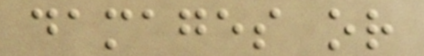damages or
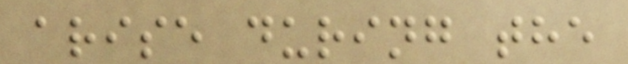arise during the
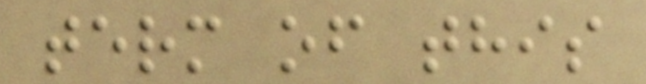term of this
